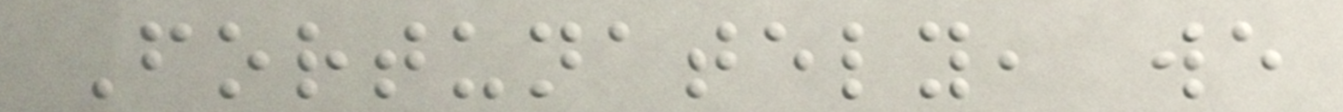Fortunately, we
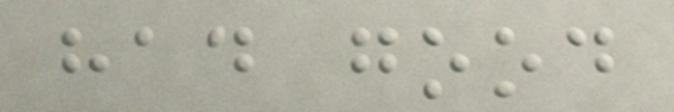had good
